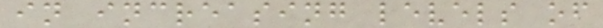in increasing levels of
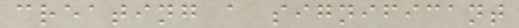creating a significant
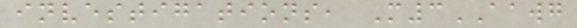investigations, M3AAWG
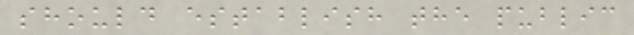should establish the public
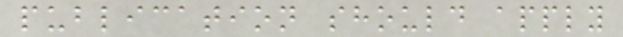publication should apply
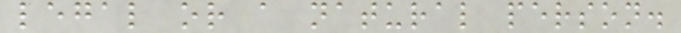legal or a natural person.
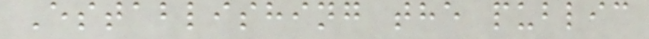Establishing the public
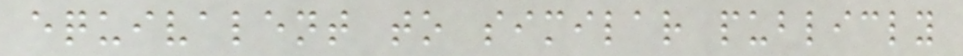equivalent to similar publicly
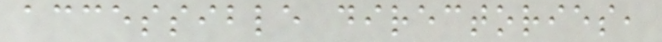accessible directories,
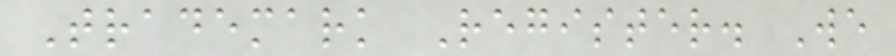Trademark Register. We
